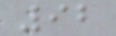92
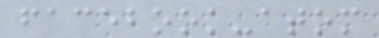facebook-atom
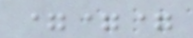===
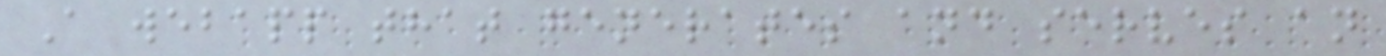A webapp that generates and serves an
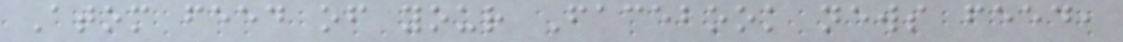Atom feed of your Facebook news feed,
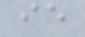ie
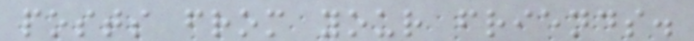posts from your friends.
